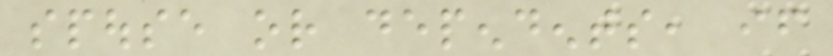spouse or dependents, if
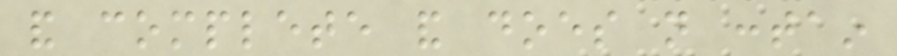and complete and does not contain
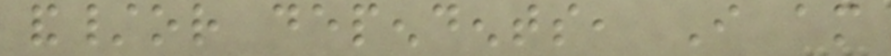and/or dependents, I am
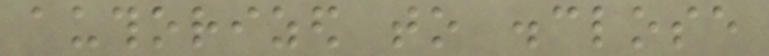authorized to disclose
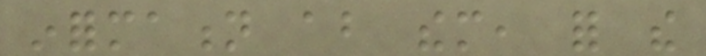information about them, for the
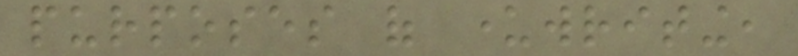purposes of underwriting,
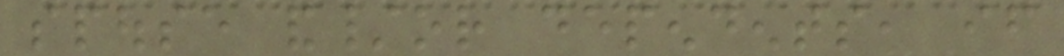spouse and/or dependents, if
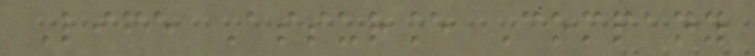Life Assurance Company
